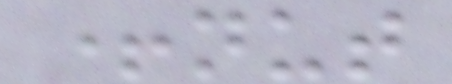+nut
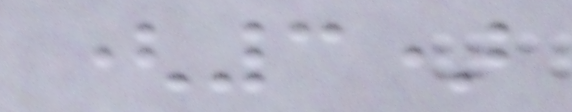(3)
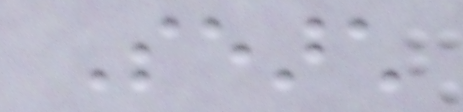Search
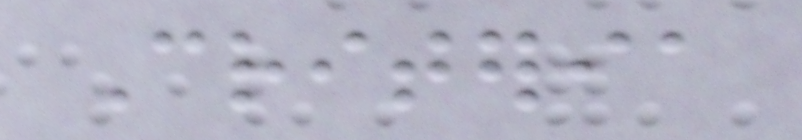Criteria
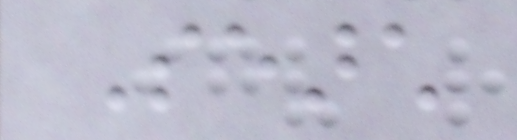Search
